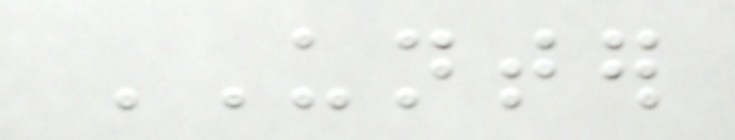UNTER
